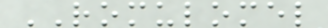ROMULOMEL
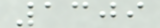1309
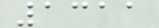1311
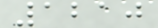1210
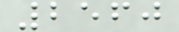2560
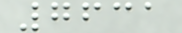7631
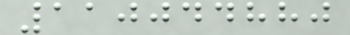110044880
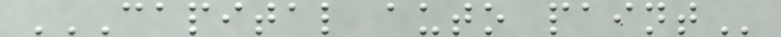CAPITAL AUTO PAINT
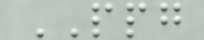PPG
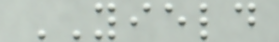YIELD
